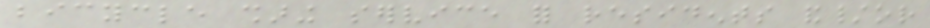bicycle sharing service for residents and/or
